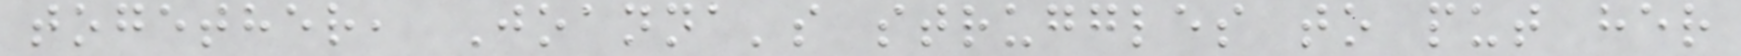together, Joanna's struggles to put her
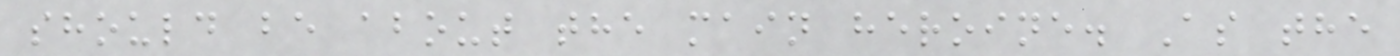should be about the main heroine. As the
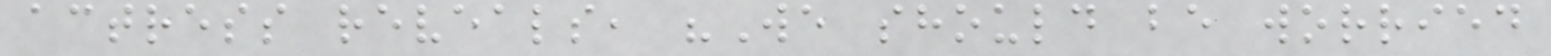actress reveals, "We should be worried
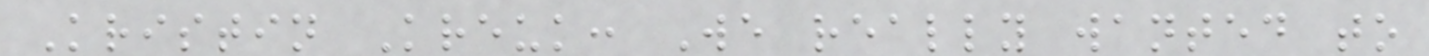Kristin Kreuk: We really wanted to
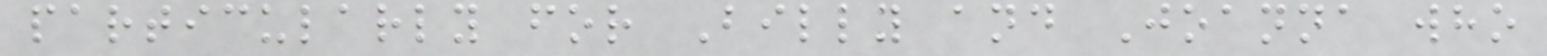particularly for Billy and Joanna who
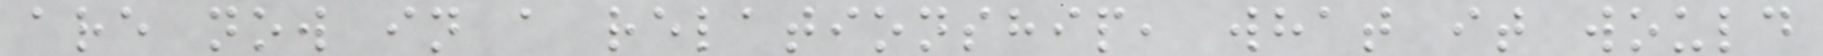are now in a relationship, what it would
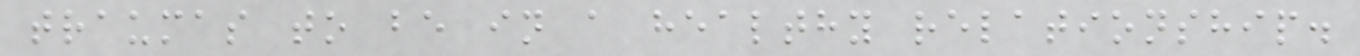traumas to be in a healthy relationship.
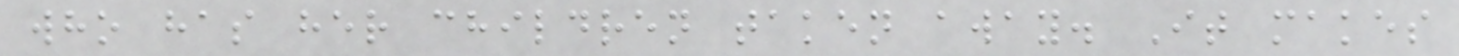who has her children taken away. It makes
